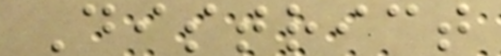District
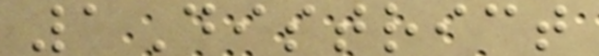1District
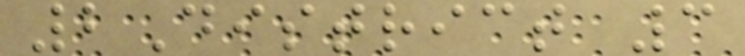2District 3
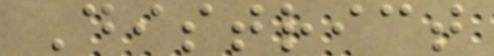District
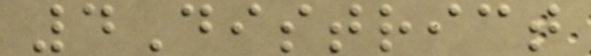4District
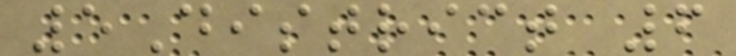5District 6
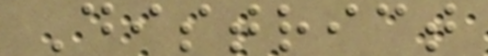District
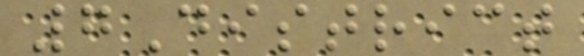7District
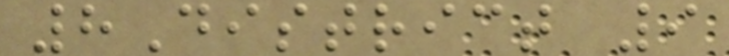8District 9
